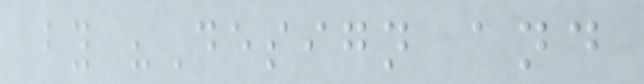by "Design and
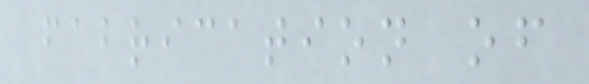fabrication of
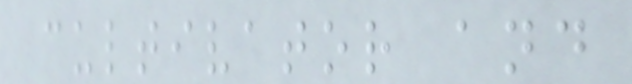cultivator and
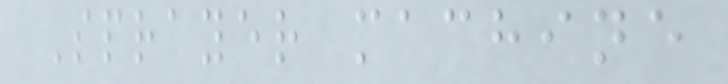Sprayer machine
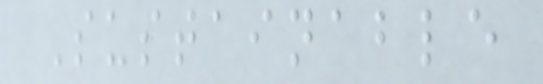Sustainable
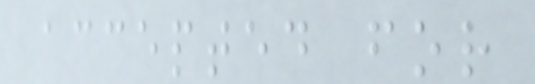accepted for
